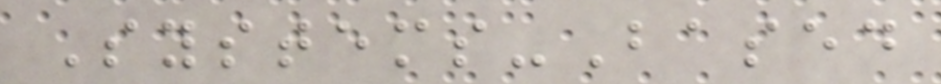Systems-Based
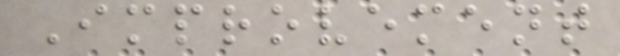Improvement
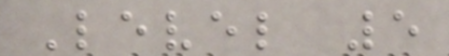Level 5
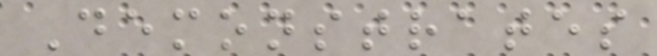Demonstrates
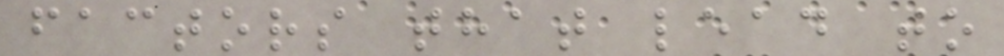factors that lead to
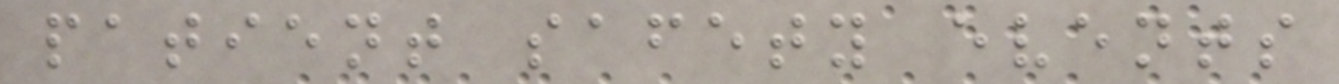patient safety events
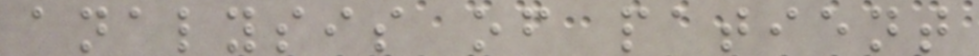analysis of patient
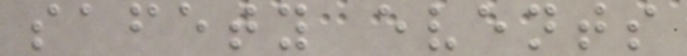safety events
